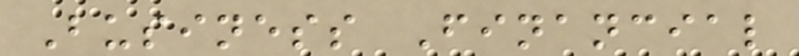Business Financial
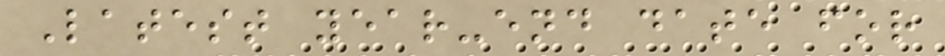Latest year-end date for
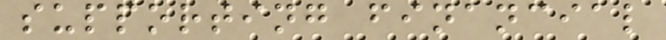supporting financial
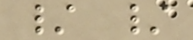/ /
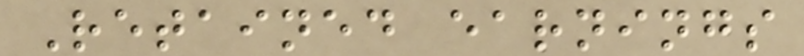Retained earnings
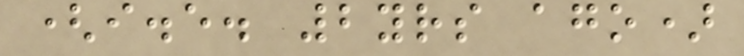(i.e. 2yrs ago)
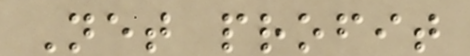Net profit
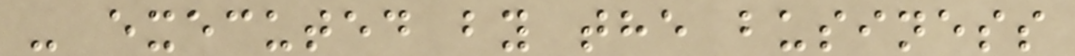- executed by the business
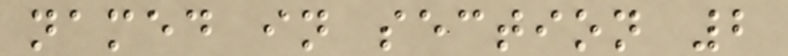named in section 2
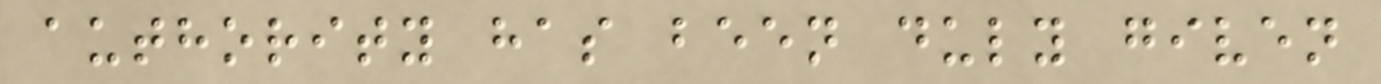authority has been duly given
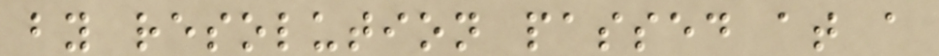by resolution passed at a
